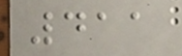411
